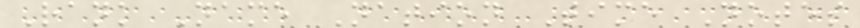Rank Name Nation Time Notes
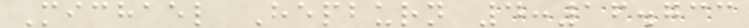Michael Hepburn 4:16.733
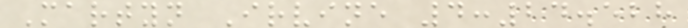Martyn Irvine 4:24.528
